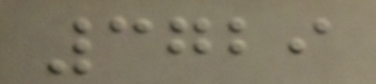3729
